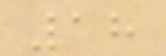18
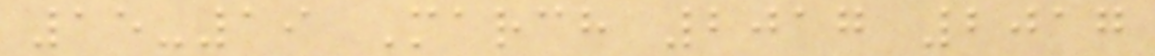15-19 March 2017 2017
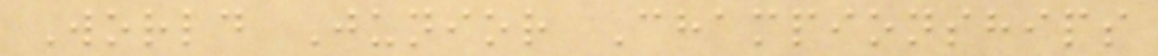World Junior Championships
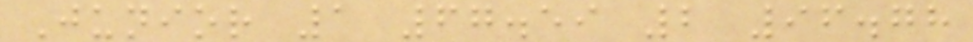Junior 1 67.59 2 96.78
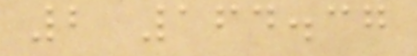2 164.37
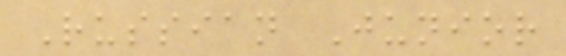Russian Junior
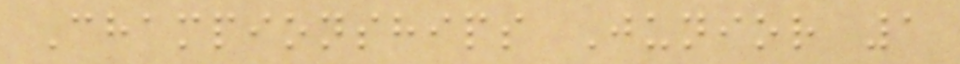Championships Junior 1
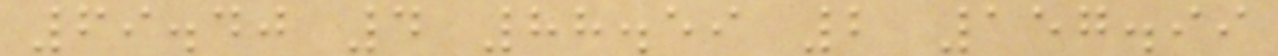69.40 4 88.59 2 157.99
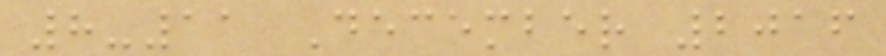8-11 December 2016
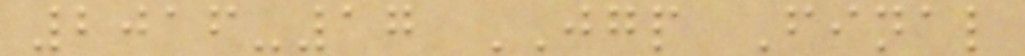2016-17 JGP Final
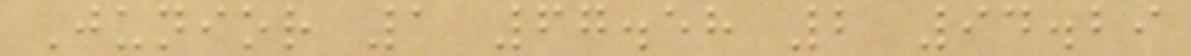Junior 1 67.58 2 94.29
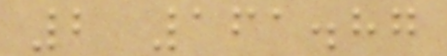2 161.87
